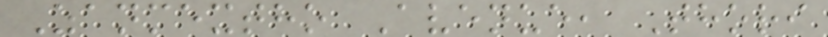Zanmextho Avenue, Thori
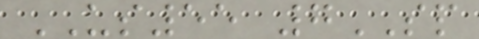US55 7SP
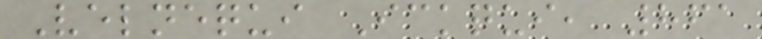Velnequi Ickqui, 861
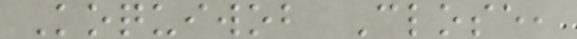Koquiwob Close,
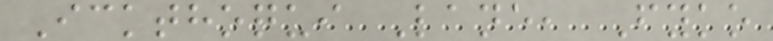Ickthoqui Lane, Fyko
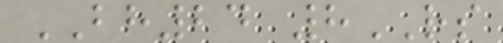BH24 8RS
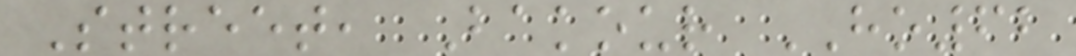Street, Bakour HO62
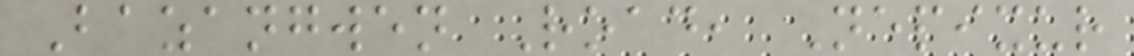Bazangwen Road, Nepixur
